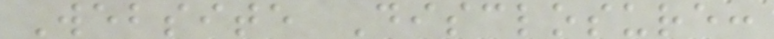Website Disclosure:
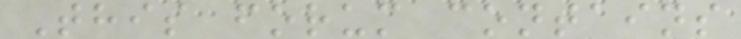This forum contains
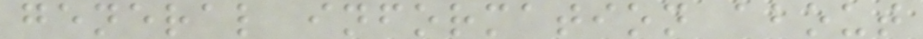general information about
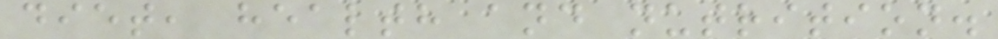diet, health and nutrition.
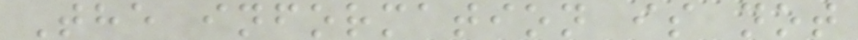The information is not
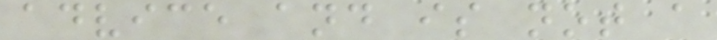advice and is not a
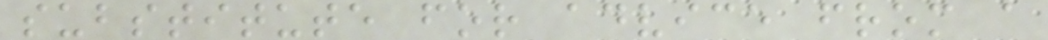substitute for advice from a
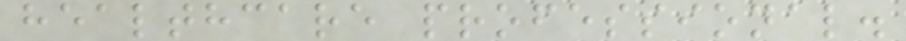healthcare professional.
